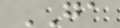GA
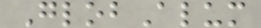GlobAlum
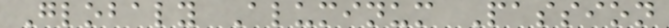Globaly Aluminum Passion
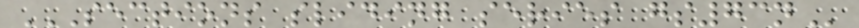SECTIONS SLIDING SERIES GS73N
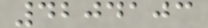4204103
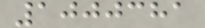1000381
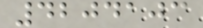4204103
